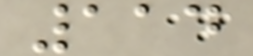114
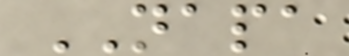NAPA
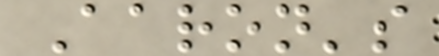Aaron's
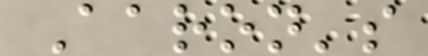Aaron's
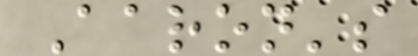Aaron's
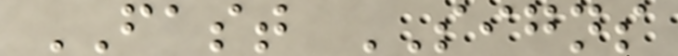FAST SIGNS
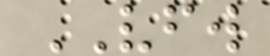VFW
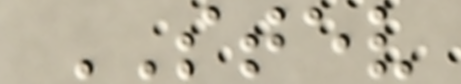STEV
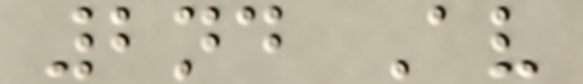2nd Av
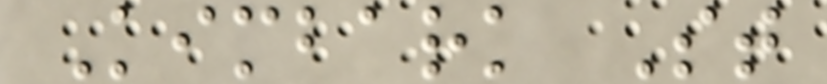Kimbark St
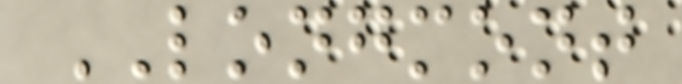LONGMONT
